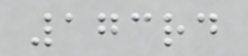173rd
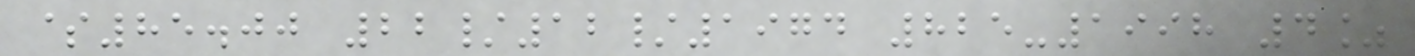$85.00 22/12/1974 825-1998 4%
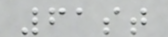61st
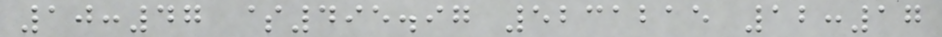10:47 $495.97 5231215 12:17
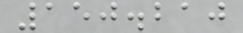150.210
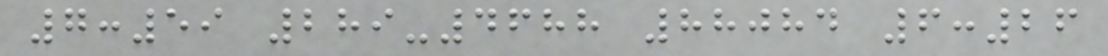7:59 289-4688 88084 6:26
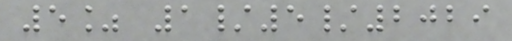5% 1/5/2029
